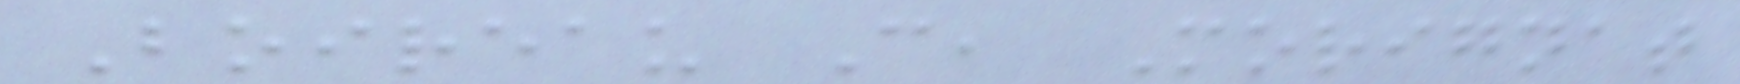Boireau C, Morignat
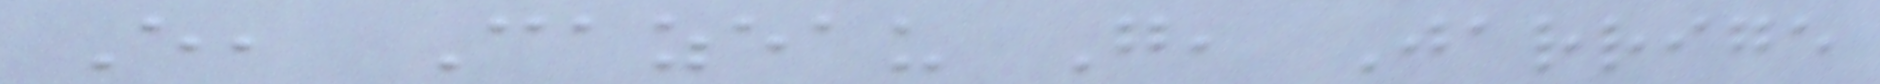E, Cazeau G, Jarrige
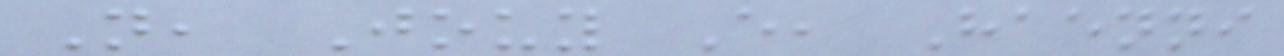N, Jouy E, Haenni
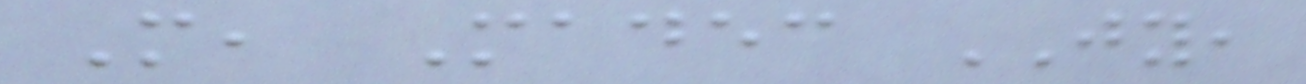M, Madec JY,
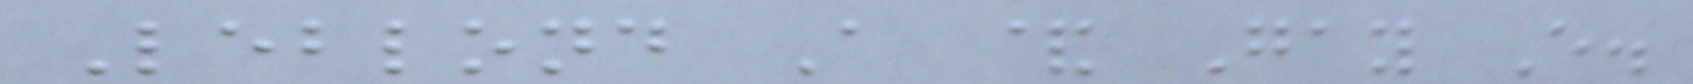Leblond A & Gay E.
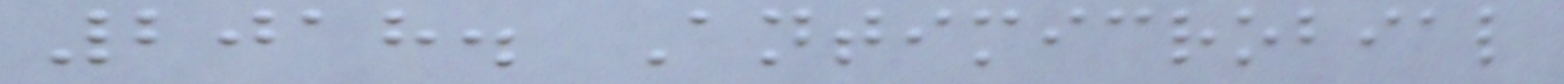2018. Antimicrobial
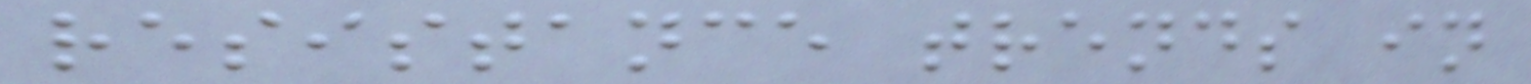resistance trends in
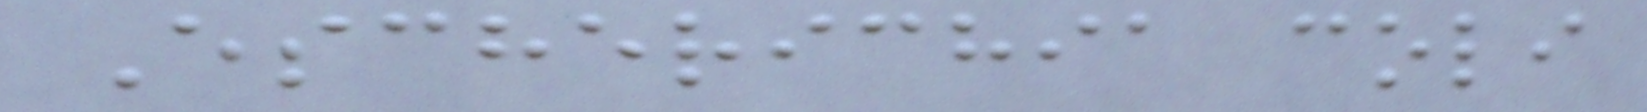Escherichia coli
